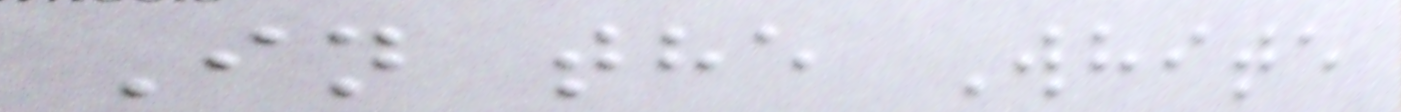In the White
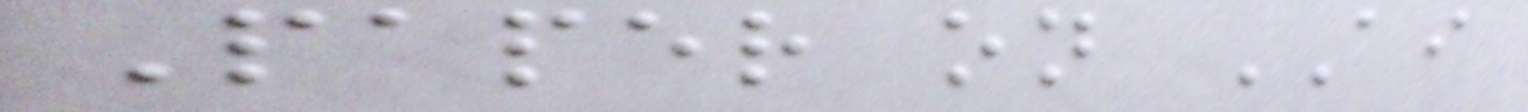Paper on AI
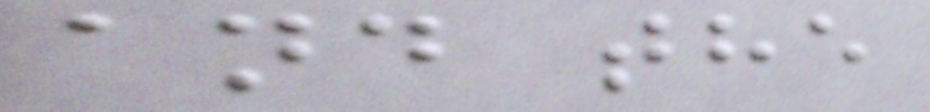and the
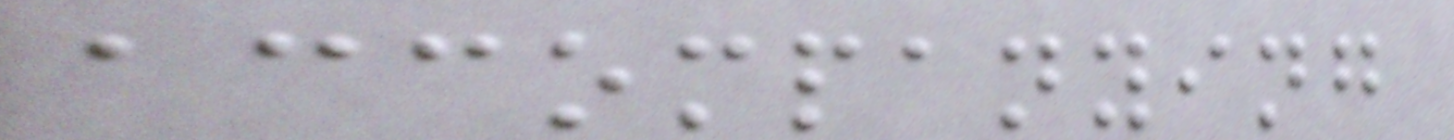accompanying
